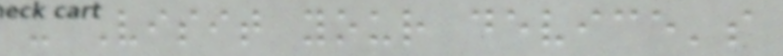- Visit your device's
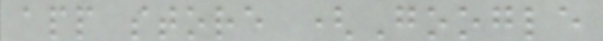app store (Google
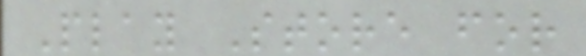Play Store for
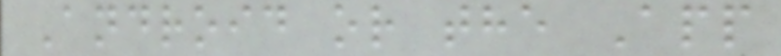Android or the App
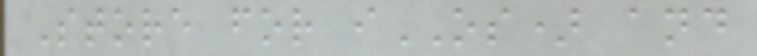Store for iOS) and
